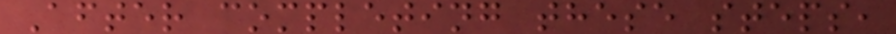After completing these steps,
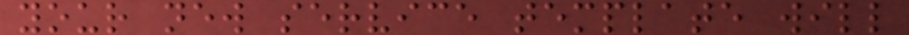your new service template will
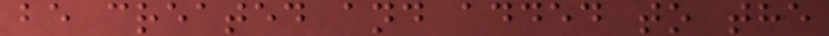be created and added to the
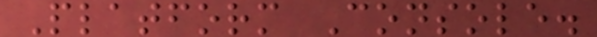Platform Console.
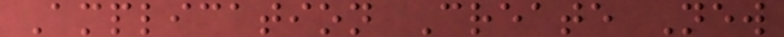Amplication Create New
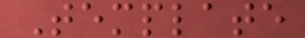Template
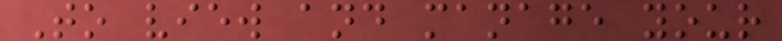To view and manage your
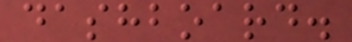dashboard.
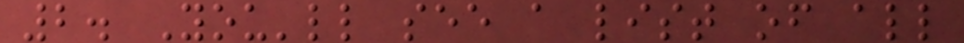2. You'll see a list of all
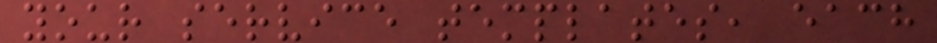your service templates, each
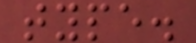type.
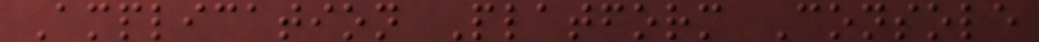Amplication Platform Console
